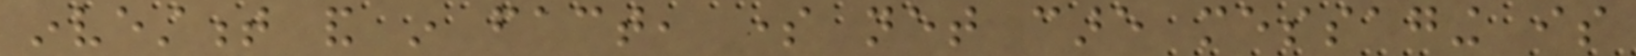investment and in fact, some net care messaging is
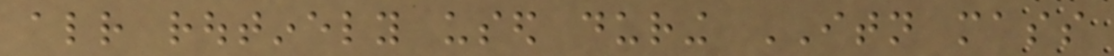already routinely used during ITN mass
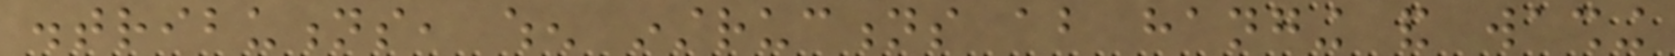distributions, when instructions about hanging and washing
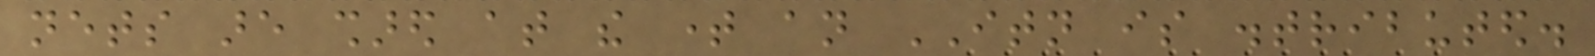nets are shared at the time an ITN is distributed.
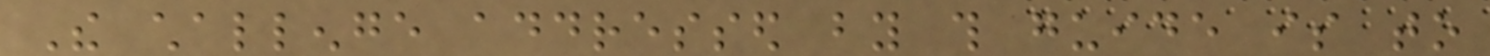The challenge addressed by this guide is to
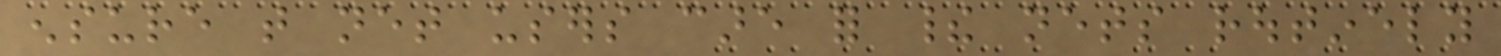ensure that net users care for their nets routinely
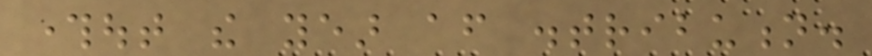throughout the year after distribution.
